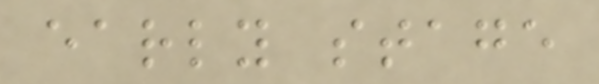early stage
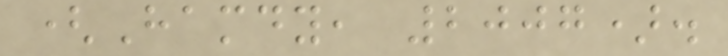(Hamdy, 2007).
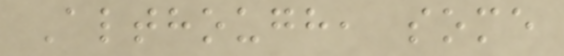Although, some
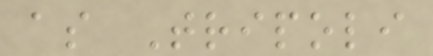as Tripoli
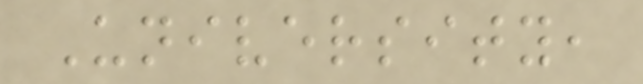University,
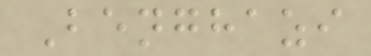Benghazi
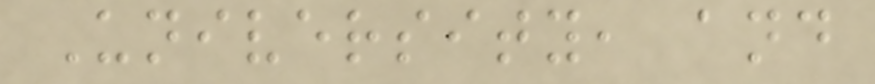University, and
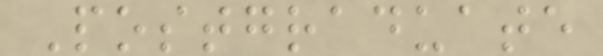Postgraduate
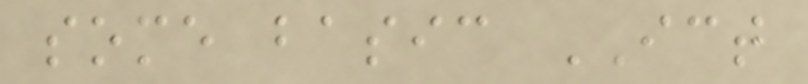some basic ICT
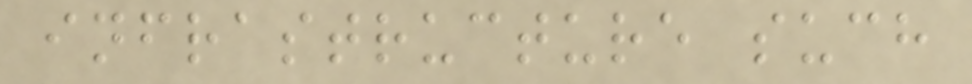infrastructure such
